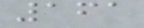161
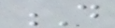D
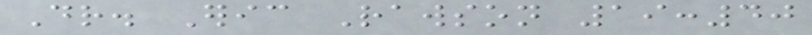Dr. Eric Rawson 19:40
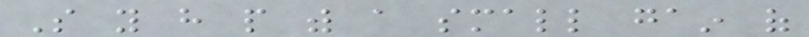So you have people with a small gain of
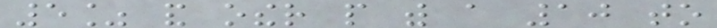5% and other people with a 10 to
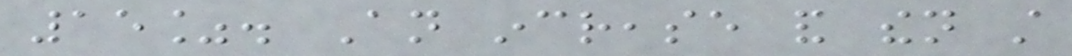15%. An increase and then still
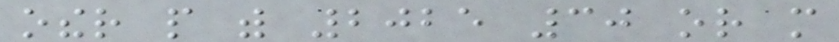other people with 2025 30 or more
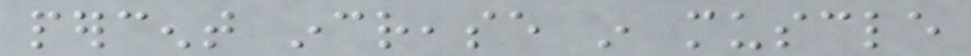percent increase in muscle
